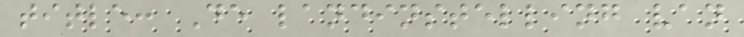title: De landinstelling van
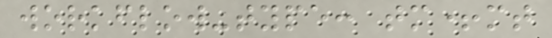workflow-type: tm+mt
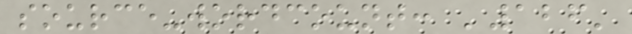source-wordcount: '126'
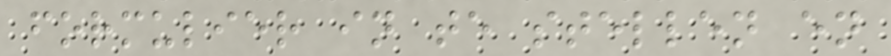formulier in te stellen en
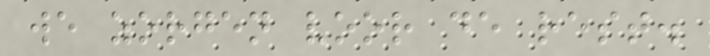we zorgen voor de rest.
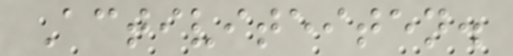Activiteiten.
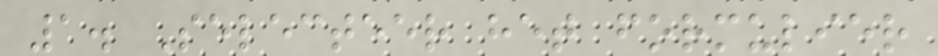1. Selecteer het formulier
